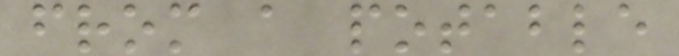from a potable
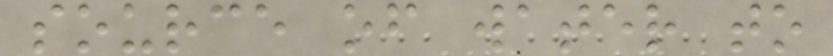source of water to
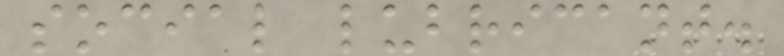social lubricant.
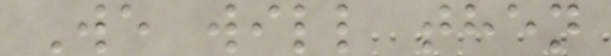We will then
